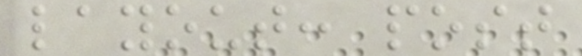layout: post
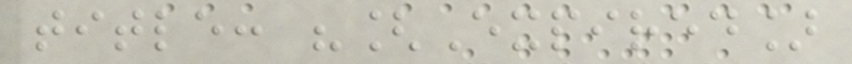title: "[Expired]
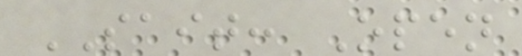SAIT: Open
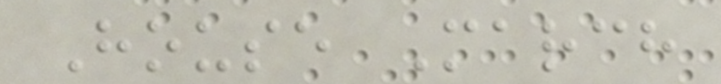House March
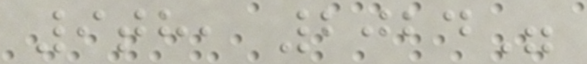9th, 2024"
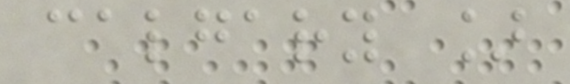calgary ]
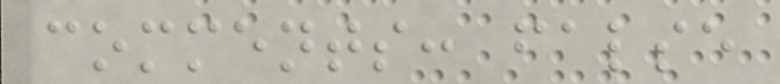comments: false
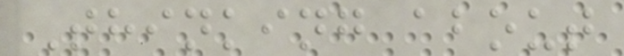Thinking about
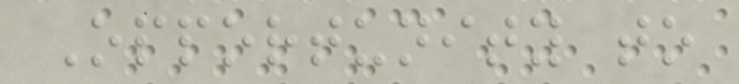Opportunity to
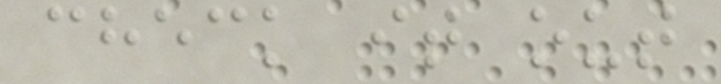check it out
